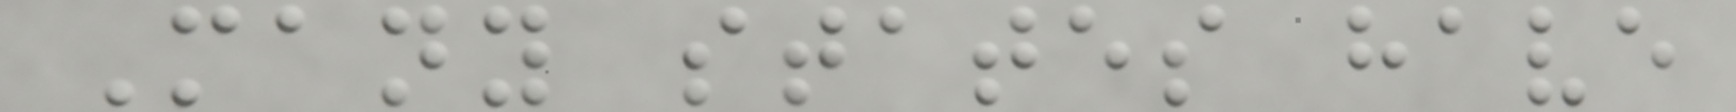Many states have
